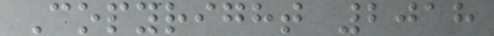Copyright 2018
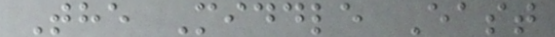The Middle East
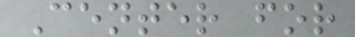Center for
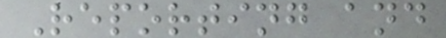Reporting and
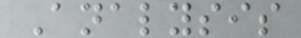Analysis
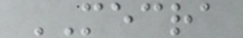MECRA
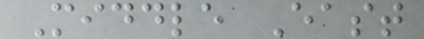Middle East
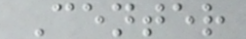Center
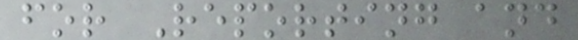for Reporting and
